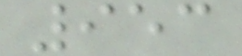953
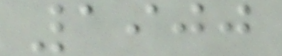1900
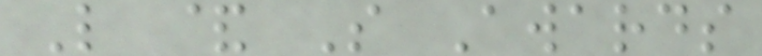L & S Awards
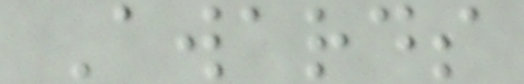Awards
